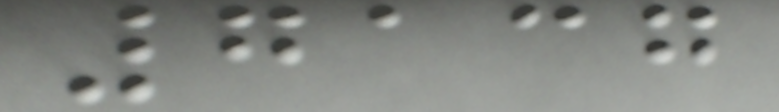7137
